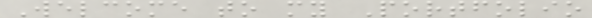Welcome to my Portfolio
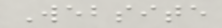Website
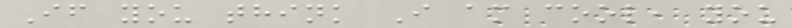If you think I am cool, you
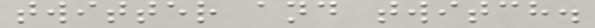twitter and twitch.
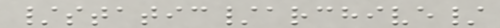/static/archive/
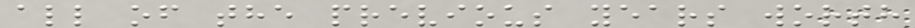all of the previous years worth
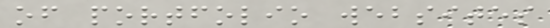of portfolio websites
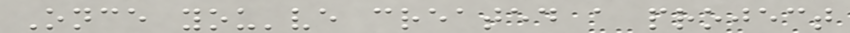Once you've created a project
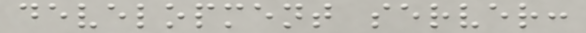development server:
